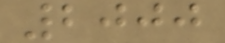2000
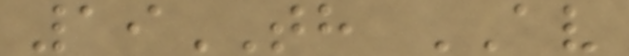19TH AV
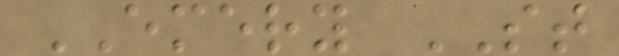EMERY ST
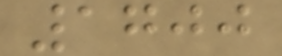1700
